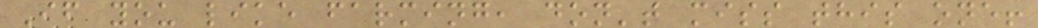If you like farming, don't miss this one!
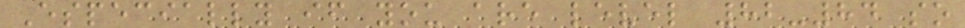Especially if you are level 82-84 so
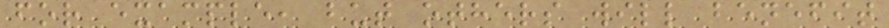for example, but others will benefit
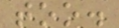too.
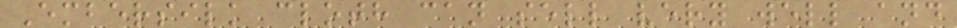Embersilk cloth can sell very well and
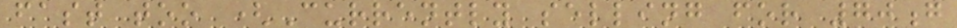fast too (Currently selling for 70g
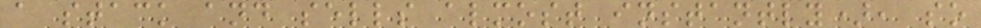a stack and sells almost instantly), so
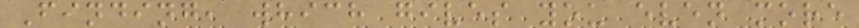Finding, which gives you even more
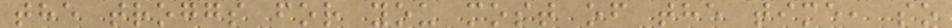the troggs for you most of the time, so
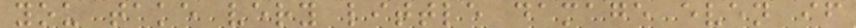you take very little damage even if
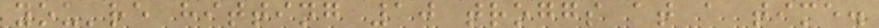you're hitting 10 troggs at a time.
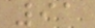91
